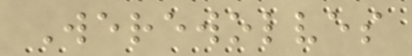Werewolves
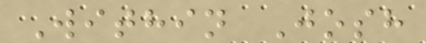Within Josh
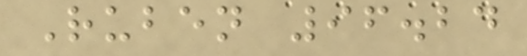Ruben 96.24
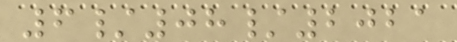6/08/2021
